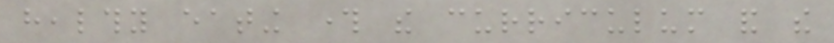healthy eating through the curriculum and the
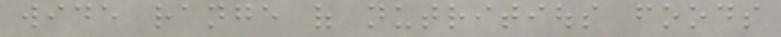wide range of nutritious foods
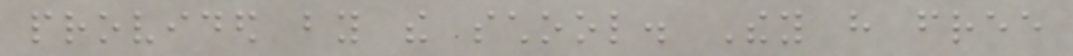provided by the school. They have free
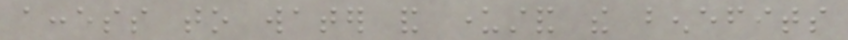access to water and understand the benefits
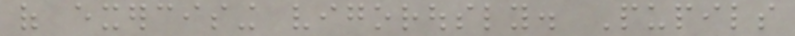of exercising vigorously. Pupils
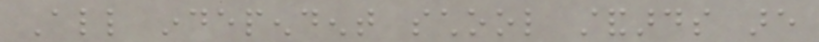All independent school standards are
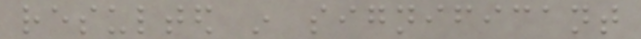resulted in significant
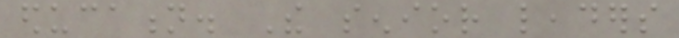education. The senior leaders
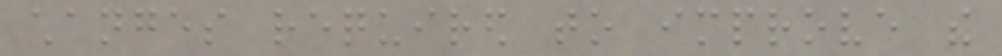changes required to improve the
